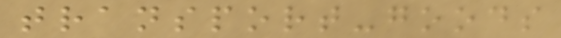transport-goods
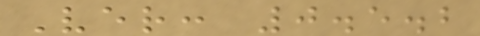Ver: 0.5.2
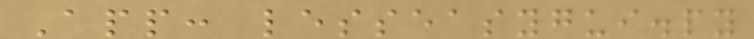App: lesseasygui.py
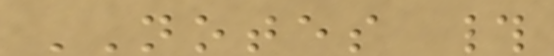NOTES #
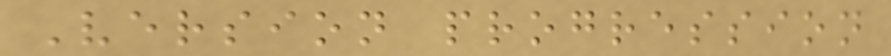Version progression
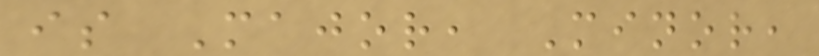is Major, Minor,
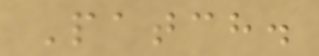Patch.
